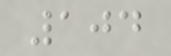104
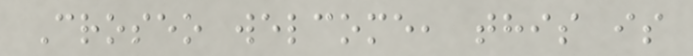Croseo welcome, this is
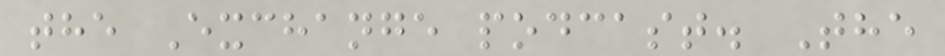the Exchange podcast. The
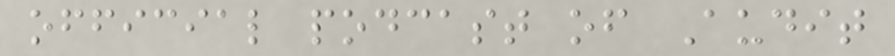official podcast of Audit
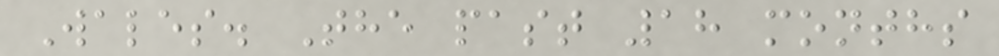Wales. The past 18 months
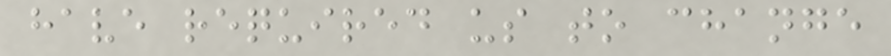have required us to change
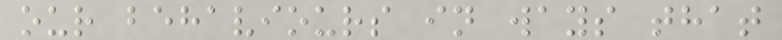our behaviours in ways that
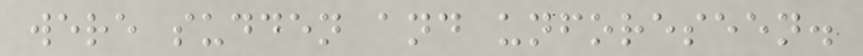were sudden and unforeseen.
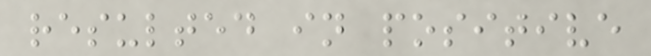resulted in positive
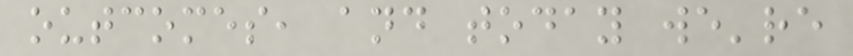outcomes, and today we're
